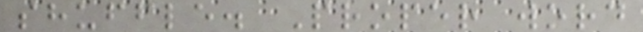shuffle. Proper word
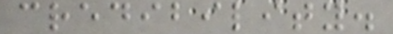credibility.
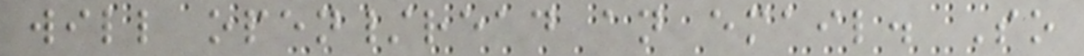will open/read an email. So
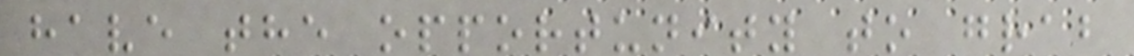have the opportunity to grab
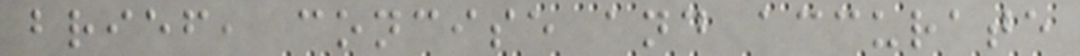brief, concise and accurate
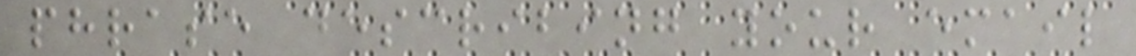phrase describing your email
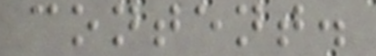content.
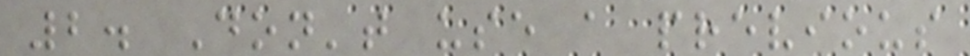2. Don't use a previous
